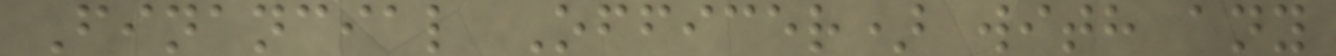Financial Officer) with any
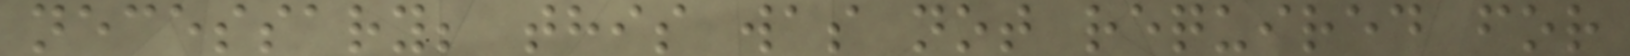necessary; this was not required for
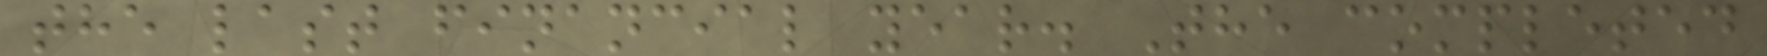the last financial year. The completed
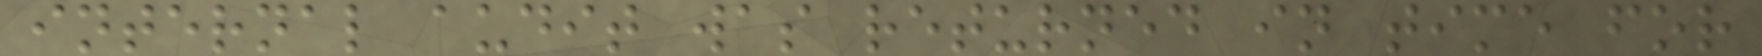internal audit was returned in time for
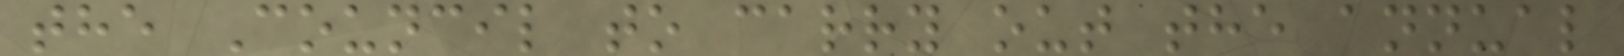the Council to carry out the annual
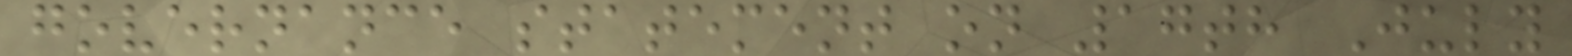governance statement on 17th July
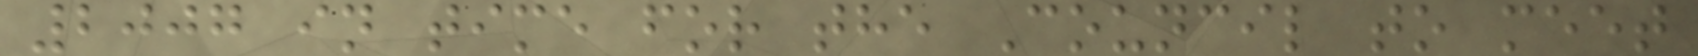2007 in time for the Council to meet
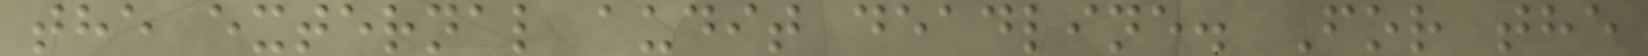the external audit deadline. For the
